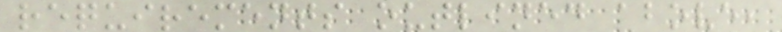requirements outlined above,
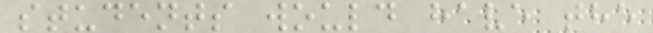students would have the
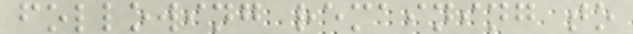following remaining to
